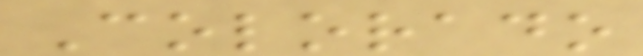Colorado
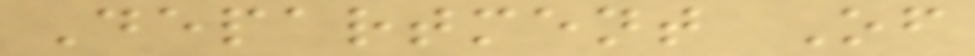Department Of
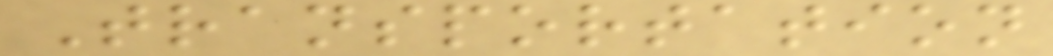Transportation
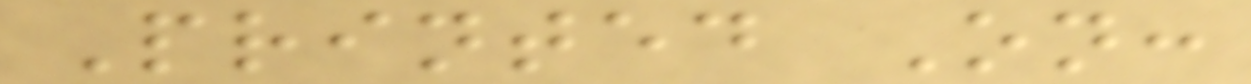Printed On:
